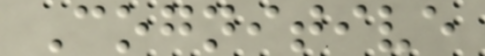Cognitive
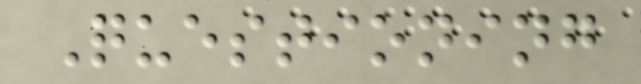Questioning
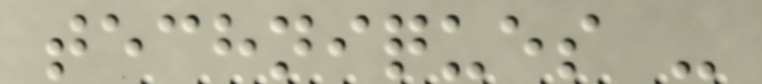techniques -
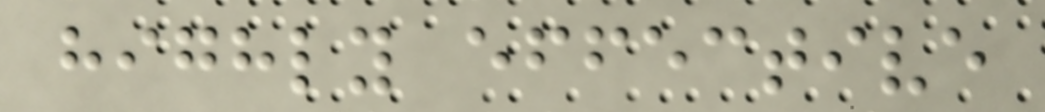highly effective
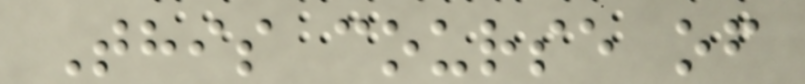This course of
